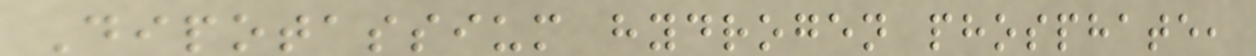Dipotassium hydrogen phosphate,
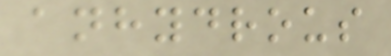anhydrous
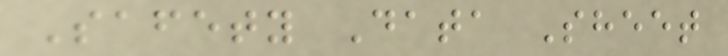Safety Data Sheet
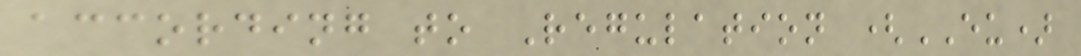according to Regulation (EU)
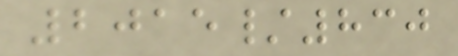2015/830
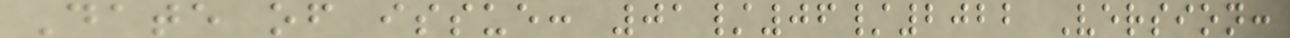Date of issue: 01/06/2022 Version:
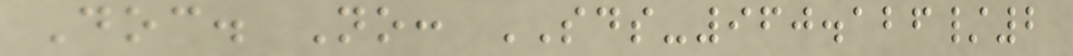Doc. No: SDS-960.126/2
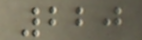220
